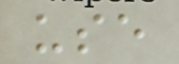use
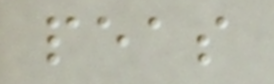peas
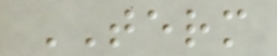TERM
